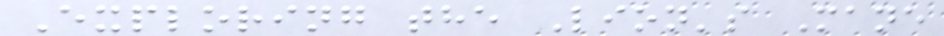Exploring the Lion's Mane
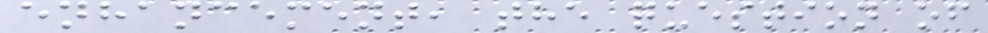enhancement, the question of
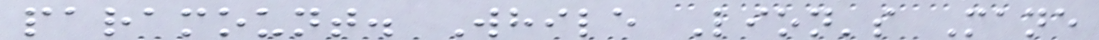paramount. While Lion's Mane
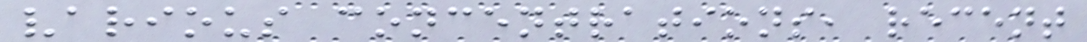various concentrations, recent
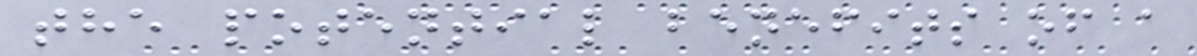the potential benefits of a
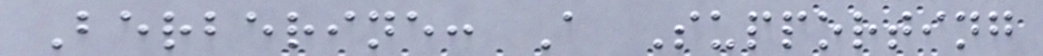Berberine: A Supporting
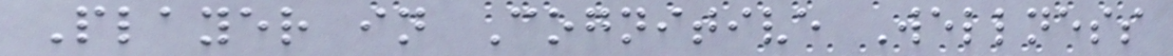Player in Cognitive Wellness
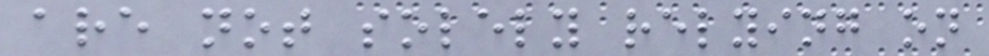are not solely relying on
